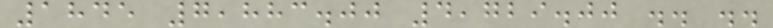1845 7,883.00 4,729.00 .. ..
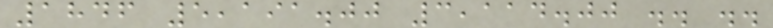1846 5,191.00 3,114.00 .. ..
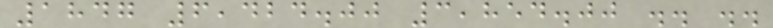1847 6,424.00 3,854.00 .. ..
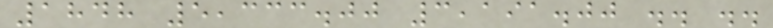1848 5,333.00 3,191.00 .. ..
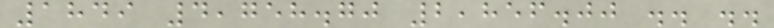1849 4,758.70 2,856.00 .. ..
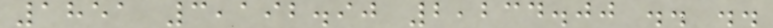1851 3,192.90 2,234.00 .. ..
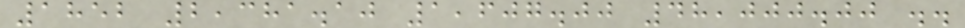1852 2,381.10 1,607.00 48,000.00 ..
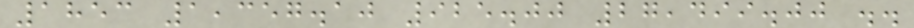1853 1,357.10 925.00 27,499.00 ..
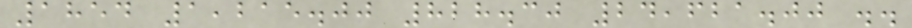1854 1,215.00 828.30 24,621.00 ..
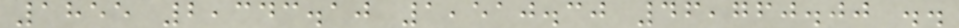1855 2,343.10 1,510.30 46,760.00 ..
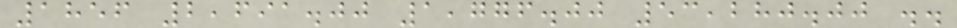1856 2,691.00 1,776.00 53,280.00 ..
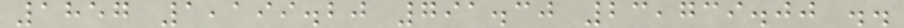1857 1,199.20 791.30 23,739.00 ..
